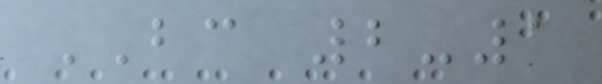BC 2-1
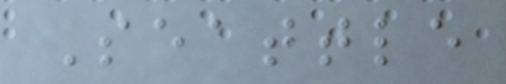Seattle
